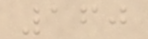160
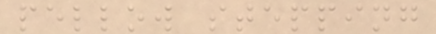pellow stepping
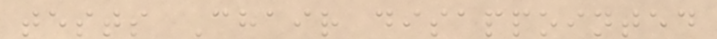tests Chair disappointed
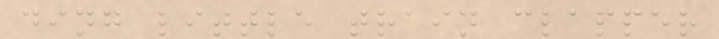ding little train clapper
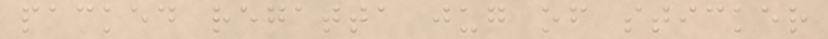packed regatta jug of sticker
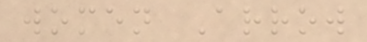women Arrow
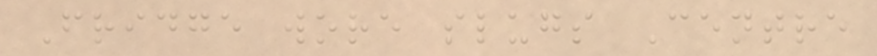Fridge wore slugs Centre
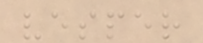vesper
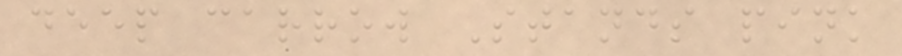deep carrow Stands pink
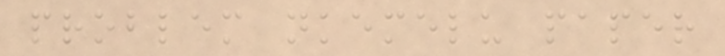problem nkemelu paper
